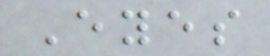Eyes
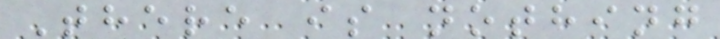There is nothing
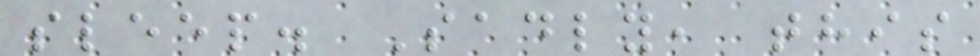sleep. Sadly, this
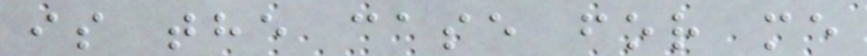is the case for me
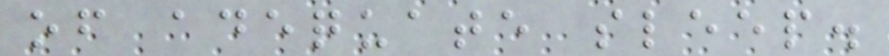of adequate sleep.
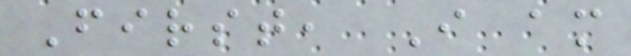First, I am
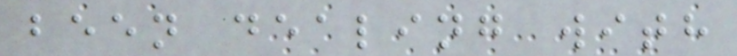been dealing with
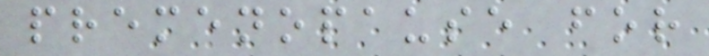premenopause for
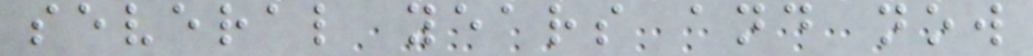several years and now
